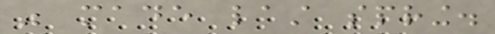was made last spring.
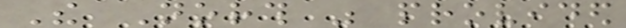The North was provided
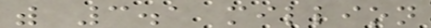with 3.1 million
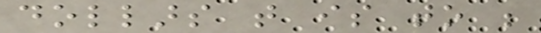dollars that is to be
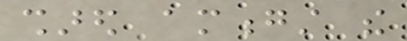shared amongst the
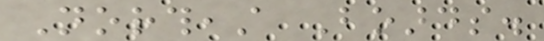Northeast Boards.
